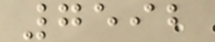7592
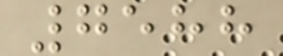7588
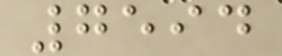7594
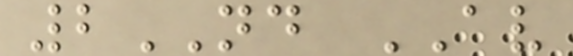2ND AV
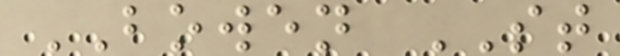BOWEN ST
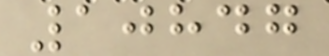10847
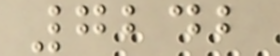7242
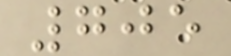705
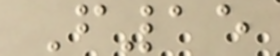F15
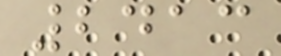2413
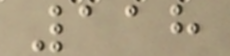118
